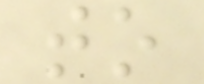to
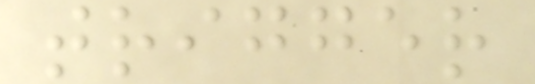trigger
